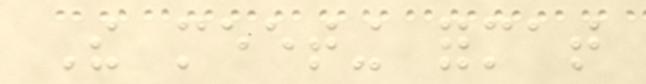The meeting format
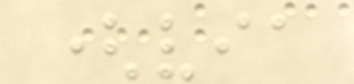(via
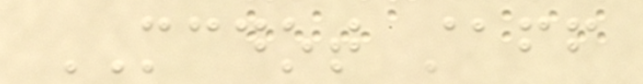MCDOT staff
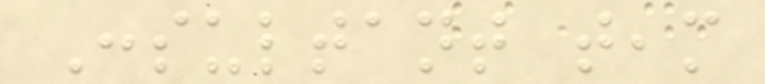Consultant team
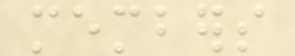members
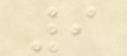9
